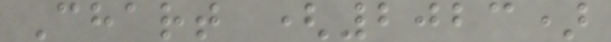Chart (2023)
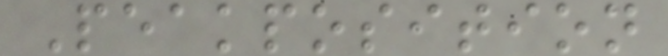Peakposition
